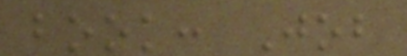book: Job
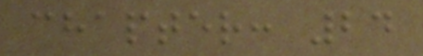chapter: 24
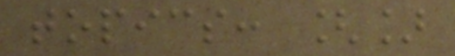topics: []
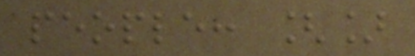people: []
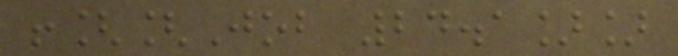![[Job 24.1]]
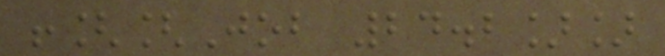![[Job 24.2]]
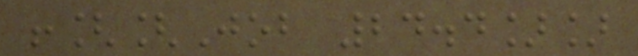![[Job 24.4]]
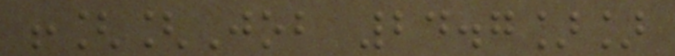![[Job 24.7]]
